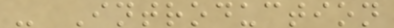- Introduction
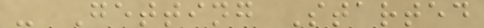- Getting Started
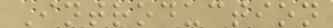Introduction
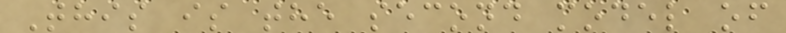This is the second model of
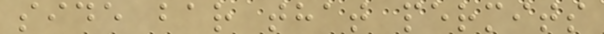side bar that permits
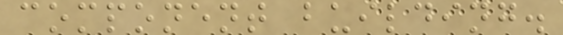component building.
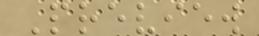Preview
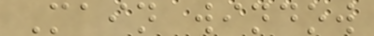Main window
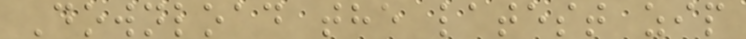Download the latest zip
